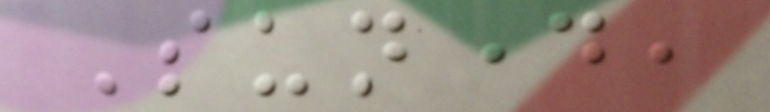Sunday,
